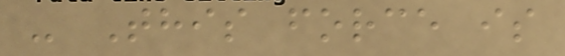- This force is
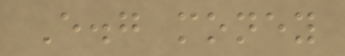E.g money
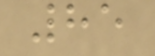85
